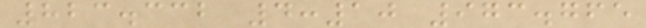823.332 4:10 973.765
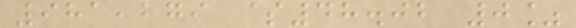981,279 $48.02 0%
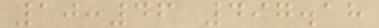10:46 497.18
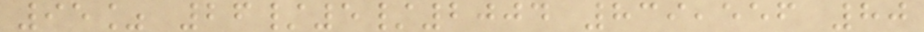95% 26/5/2004 839,556 80
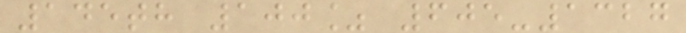145th 100% 605-1327
